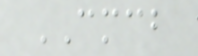CMCB
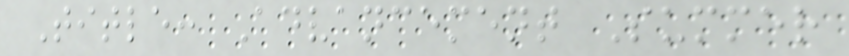Title: Advancement Summer
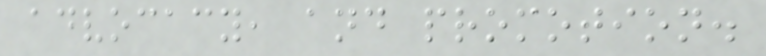advocacy, and promotion.
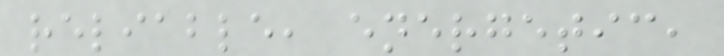reliable, energetic,
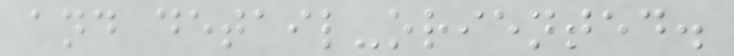and detail-oriented.
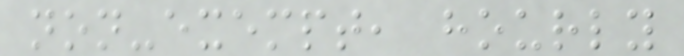non-exempt, hourly
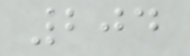204
